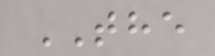THE
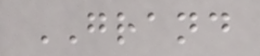GRAND
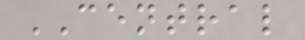CENTRAL
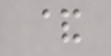&
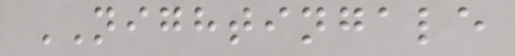NIGHTINGALE
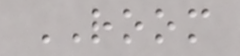ROOM
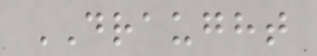DRAUGHT
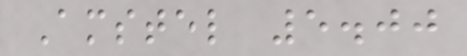Amstel 5.00
